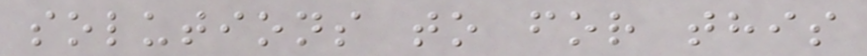solutions to for this
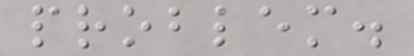problem.
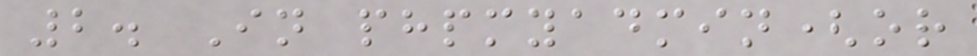2. In phpmyadmin(or
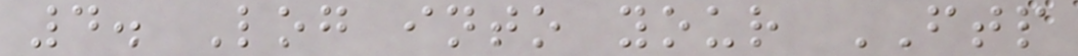4. Log into your FTP
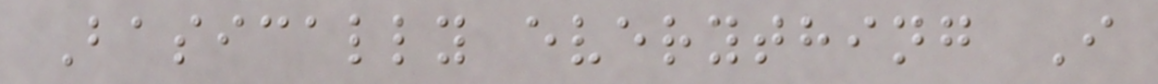Basically everything I
